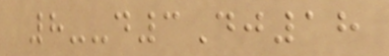8--d3Dj18
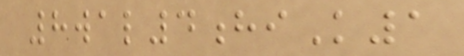8wal4hiK1
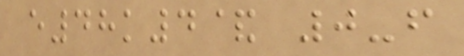e48k4& 0-f
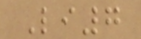Li7
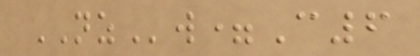NZw=C6
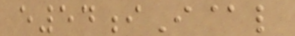e54iI@l
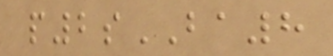p2sBA8
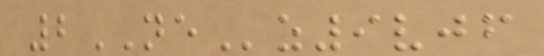2NEz9vjf
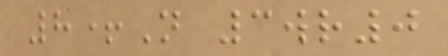8+N 3wr0
